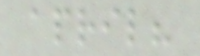april?
